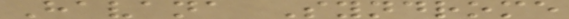Havana Syndrome
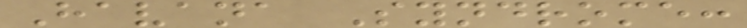Havana Syndrome:
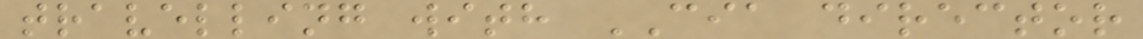travelling with CIA director
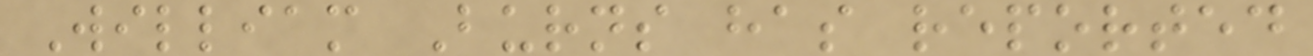William Burns has reported
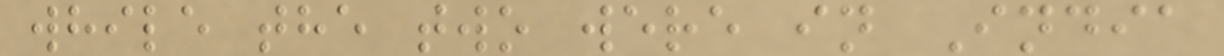while the two were in India
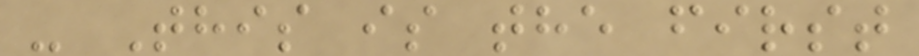- This is the first
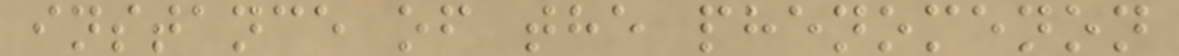instance of the phenomenon
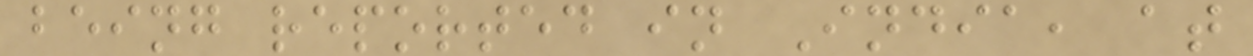being reported in India, at
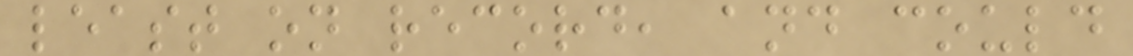least on record, and could
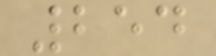254
